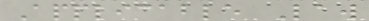Applicable Law
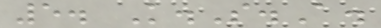5. K.S.A.
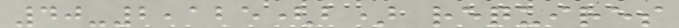40-2,125(b) requires
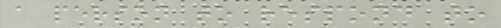a person to respond to
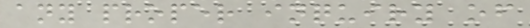any proper inquiry of
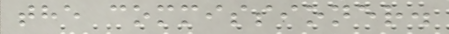the commissioner.
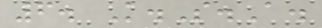6. K.S.A.
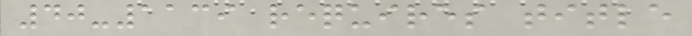40-1139 requires title
